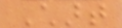Chart
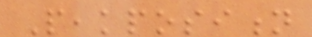Peakposition
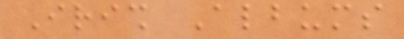Irish Albums
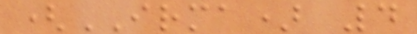(IRMA) 4
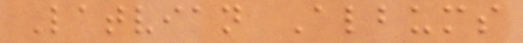Latvian Albums
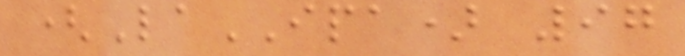(LaIPA) 97
